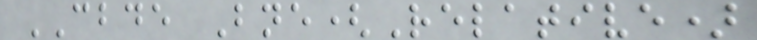CBDE Bne(Relative)
